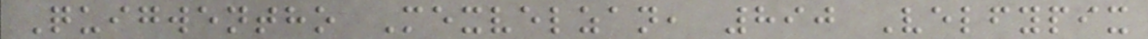Quigwentho Mexvelzan, 890 Velfypix
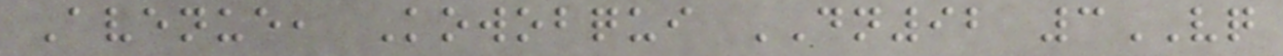Avenue, Kowobqui DN92 3VQ
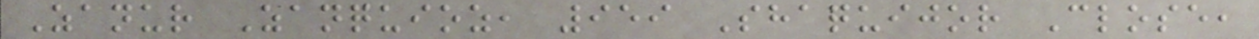Zanur Zanquioz, 959 Shaquijor Close,
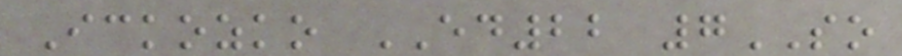Ickozko ED22 7SO
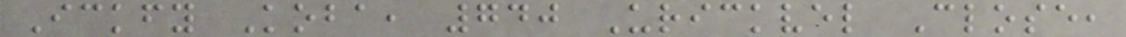Ickfy Koba, 740 Urickvel Close,
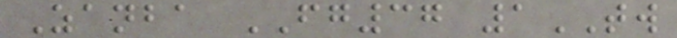Zanba FG37 1TW
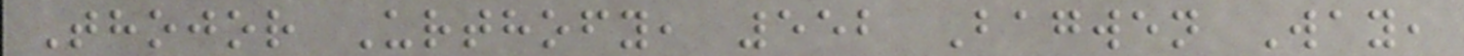Thojor Urthofy, 552 Bagwen Way,
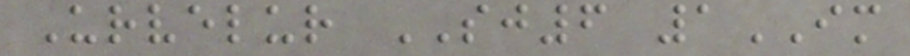Urvelur SJ6 1IM
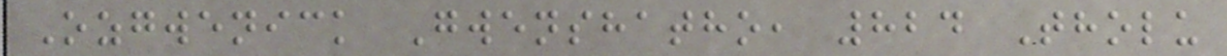Ozgwenick Gwenshatho, 824 Tholu
